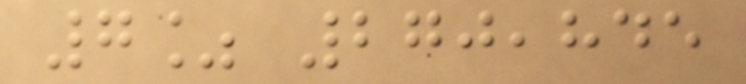7% 270,845
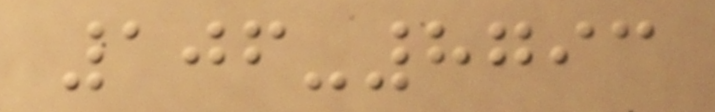106-8793
